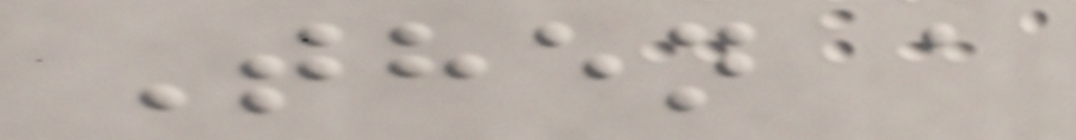Then a
